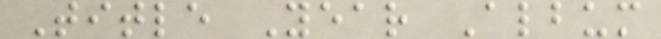Title Year Album
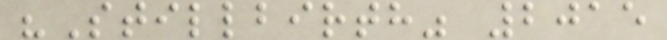"Stillbirth" 2015
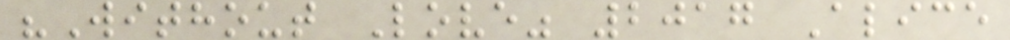"Without Love" 2017 Alice
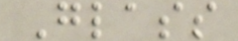Glass
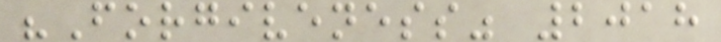"Forgiveness" 2018
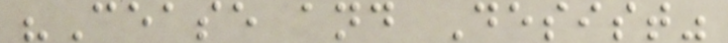"Cease and Desist"
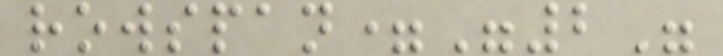rowspan="2"
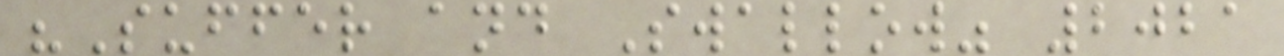"Suffer and Swallow" 2021
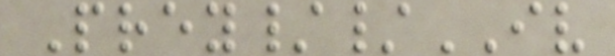Prey//IV
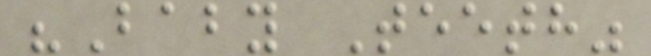"Baby Teeth"
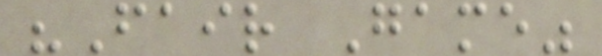"Fair Game"
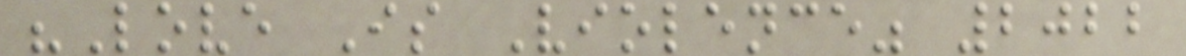"Love Is Violence" 2022
